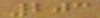203
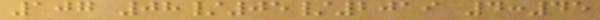107 08/05/2019 4:45
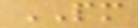PM
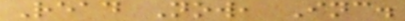Read Now, Inc.
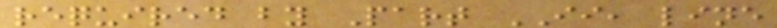required by Part II, line
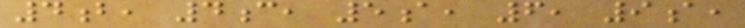4b, 4c, 5a, 6, 9a,
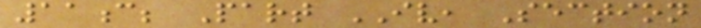11c; Part IV, Section
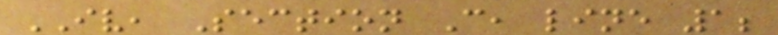IV, Section C, line 1;
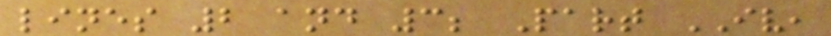lines 2 and 3; Part IV,
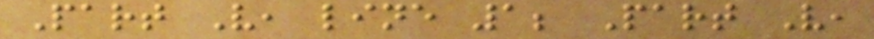Part V, line 1; Part V,
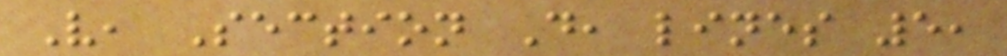V, Section D, lines 5,
